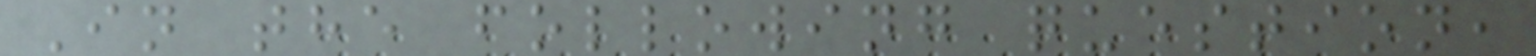In the following question,
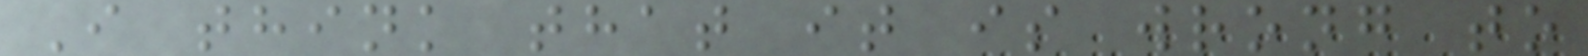I think that it is wrong to
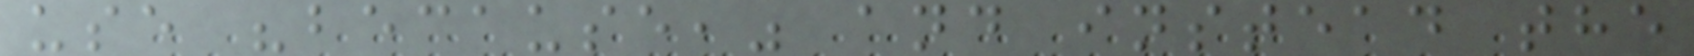use "because," and instead the
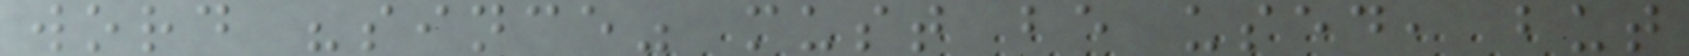word "since" must be used, but
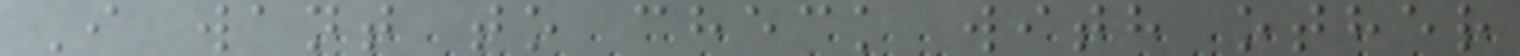I want to check with other
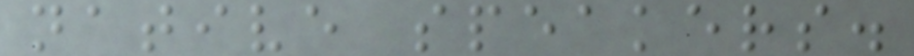native speakers.
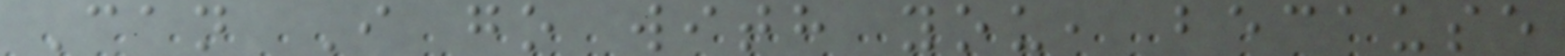Can I go with you, because
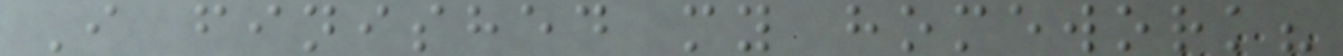I finished my homework?
